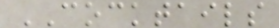COCKTAILS
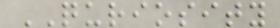QURIOSITY
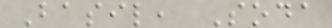Basil, Soda
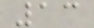13
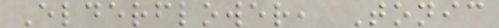Elderflower, Tonic
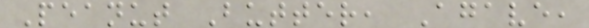Peanut Butter, Agave,
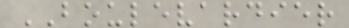BOULEVARDIER
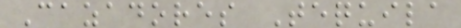Cazadores Tequila
